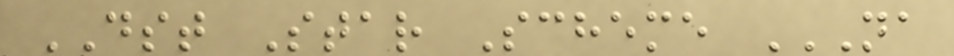DST Star Scheme NA
